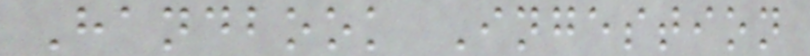Handbook Ingestion
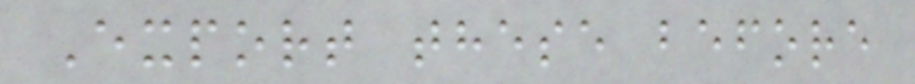Export these before
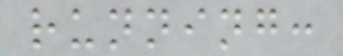running:
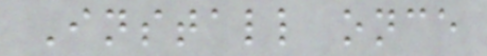Install once
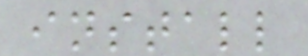install
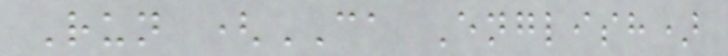Run (CA English)
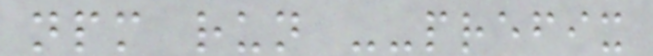npm run --prefix
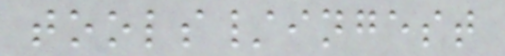tools/ingest
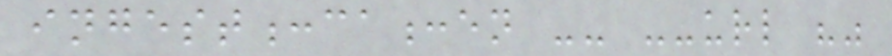ingest:ca:en -- --url ""
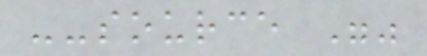--source ""
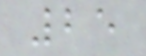25
